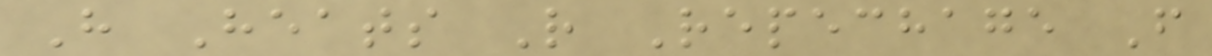H Heats R Repechage F
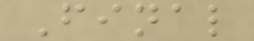Final
